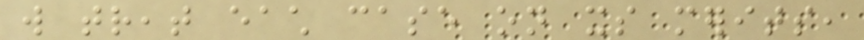will treat each case on its merits,
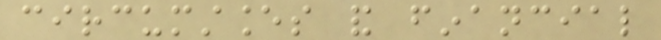circumstances and financial
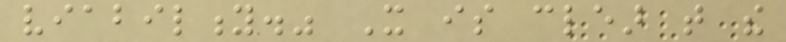viability." It is clear that the
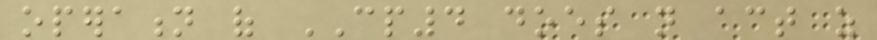operation of CP4 does not act as
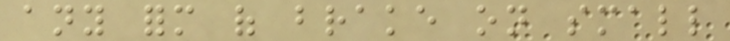any form of brake on small
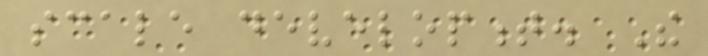scale development. The
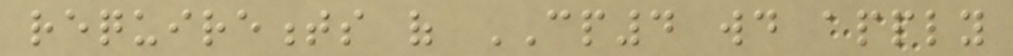requirements of CP4 would apply
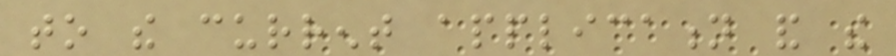to the current application and the
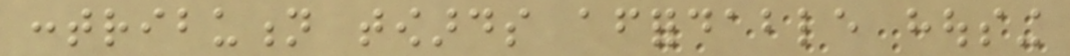contribution towards affordable housing
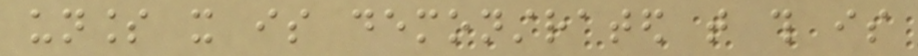unless it is demonstrated that this is
